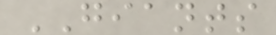GIANTS
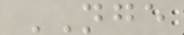NGE
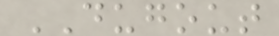DUGOUT
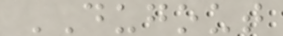DUGOUT
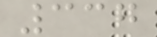337
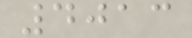4013
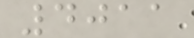4011
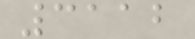3112
